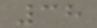38
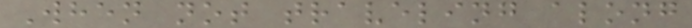When not traveling along
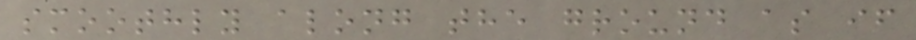smoothly along the ground as if
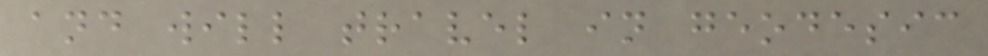and will travel in geodesic
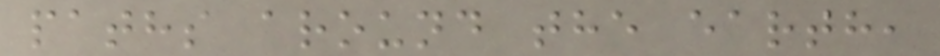paths around the earth,
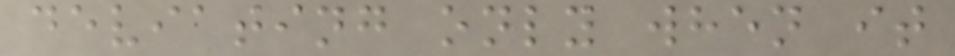deviating only when it
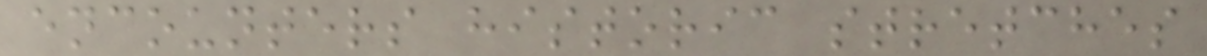encounters historic stretches
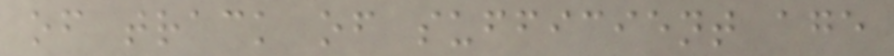of track of sufficient age
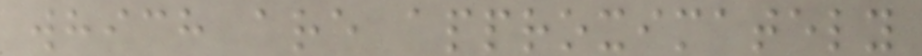which are approximately
